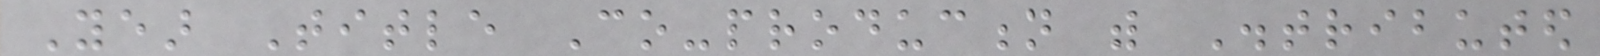Year Title Co-production with Distributed
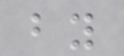by
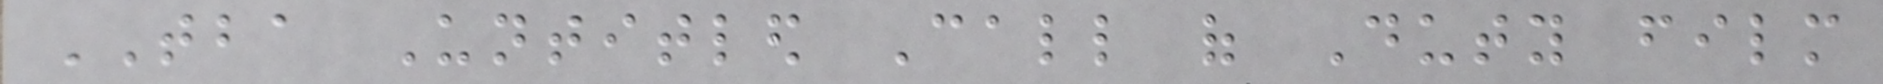TBA Untitled Call of Duty film
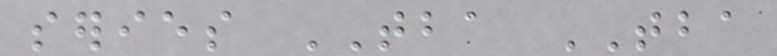series TBA TBA
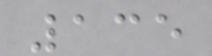135
